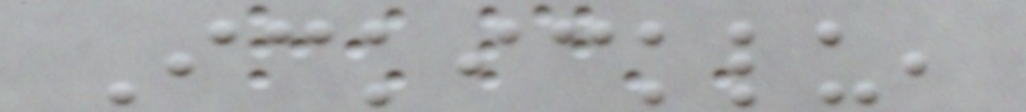Ickicklu,
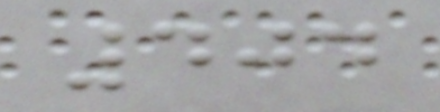404
